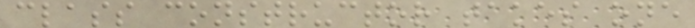class constructor takes one
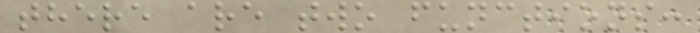there are two functions:
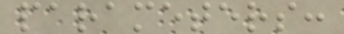parameters:
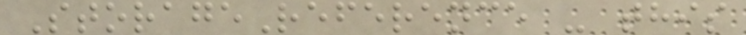StorageReference - this
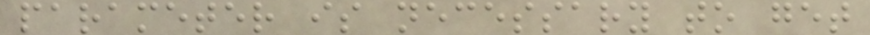parameter is necessary to get
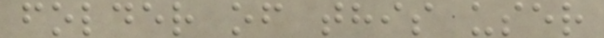folder of this user
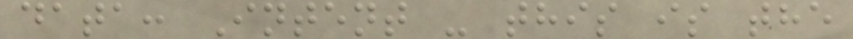data: Intent - this is the
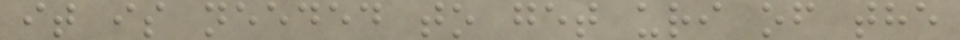it is needed to get uri of the
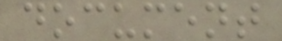document
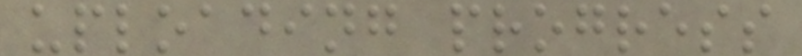uploading progress
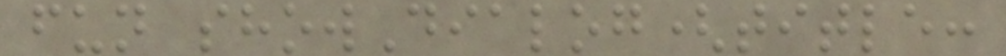fun showDialog(title:
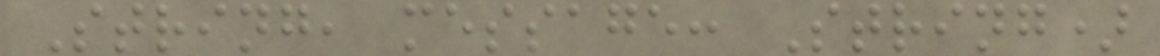String, message: String)
